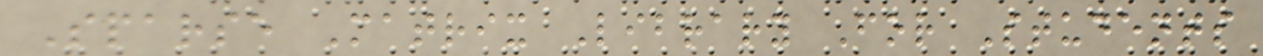Sparse Matrix Library For Students
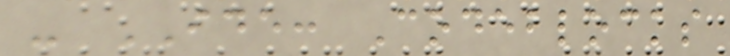- IDE: Codeblocks
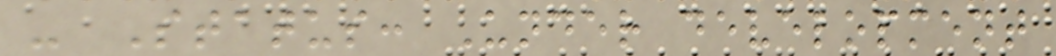- Status: Under development
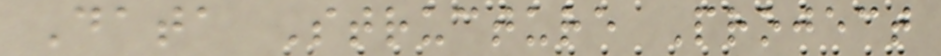Data Structure Project
